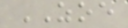ZOE
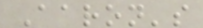Aaron's
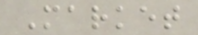Market
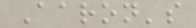Aaron's
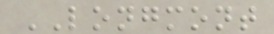LONGMONT
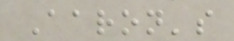Aaron's
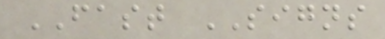FAST SIGNS
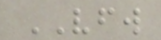VFW
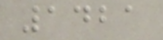1421
